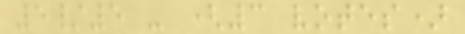5/5 - (3 votes)
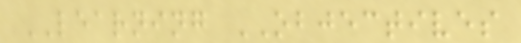LEARNING OBJECTIVES
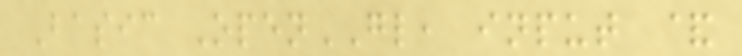Basic OpenGL, input &
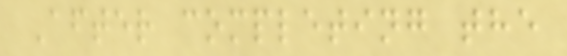After completing the
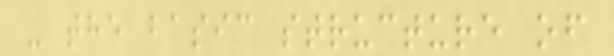- the basic structure of
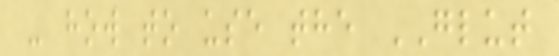- how to use the GLUT
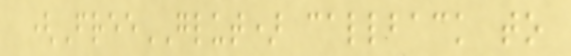(FreeGLUT) callback to
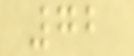72
